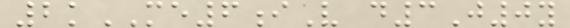2kME6iV d3J0y
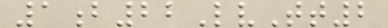1b22LvTt2
